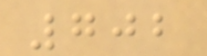702
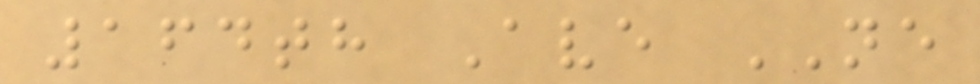164th Ave NE
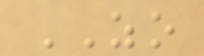ZO
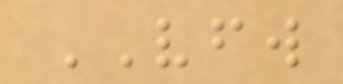VFW
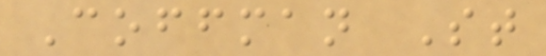Coffman St
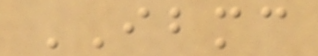IBMC
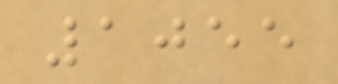1055
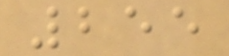255
